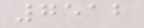7512
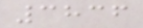3836
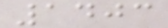1403
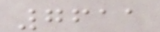7611
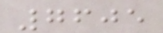7605
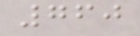760
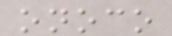onoco
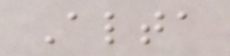Alta
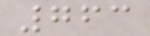763
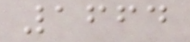1664
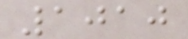1010
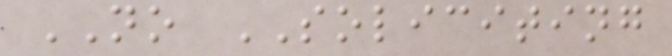NO SOLICITING
